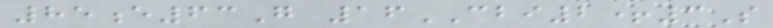85e63G 16CBI2+3S
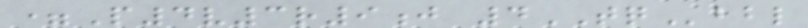=P4v3r9j 4TQbbl
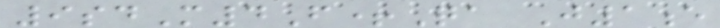9sdM4F+Qa J1e
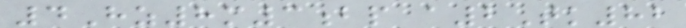4Hz8m3bp a2Tk82
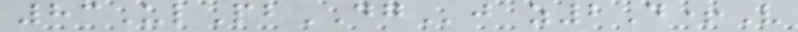83UlPbDGj z2D+V
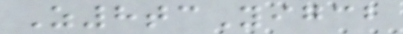Z8tcYigcb
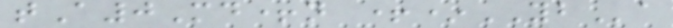tA0Md+n +*YBa
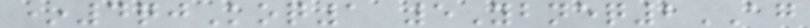*4qjKoq1 5Ybneq2AG
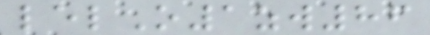lelO1zw86
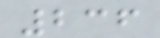236
